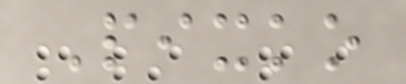Pixko
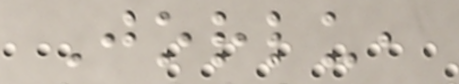Jorlu,
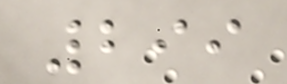299
